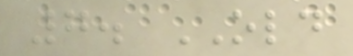7. OLD
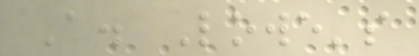A. Lowe's
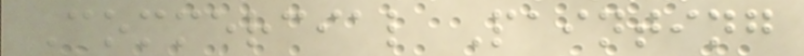Commercial Painting
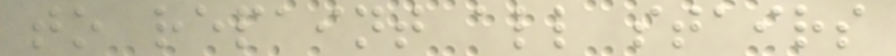to repaint all stairs
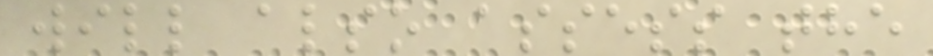will also assess the
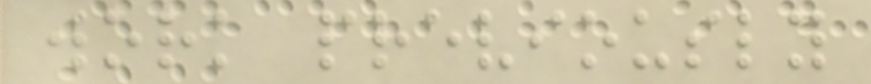work previously
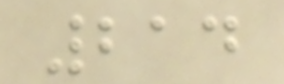214
